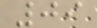09
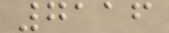7116
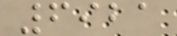6921
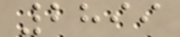2899
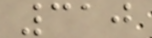310
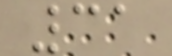31
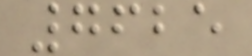7625
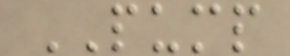PUMP
